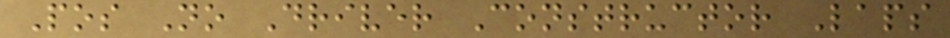Pos No Driver Constructor Laps
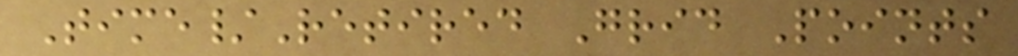Time/Retired Grid Points
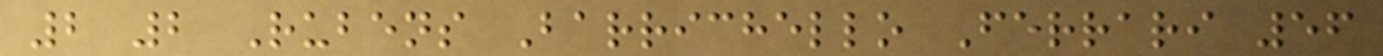2 2 Rubens Barrichello Ferrari 56
